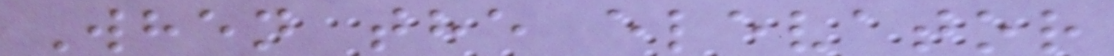When the elevator
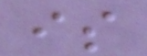is
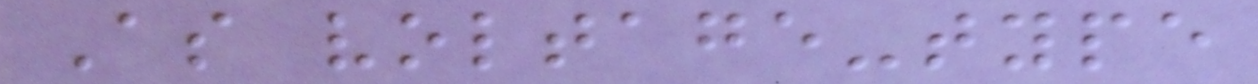As voltage-type
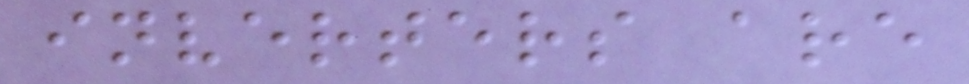inverters are
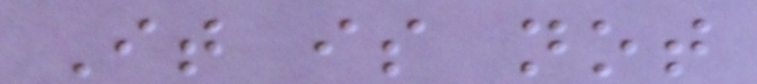It is not
